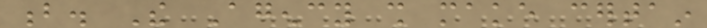b. The Agency shall make certain
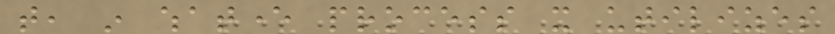that, in whatever process it utilizes
